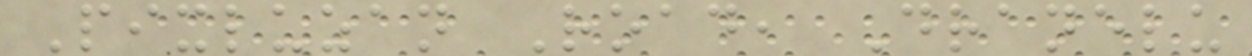Pixluzan Road, Dranelu
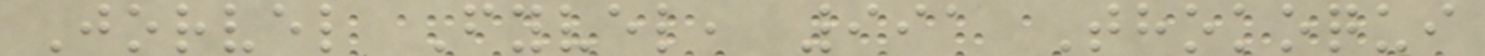Jorvel Fyvel, 991 Thokoqui
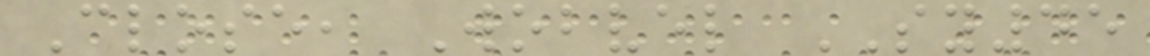Close, Wobvel SY45
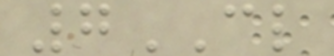7CL
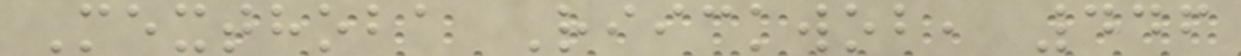Mexthoba Riickwob, 446
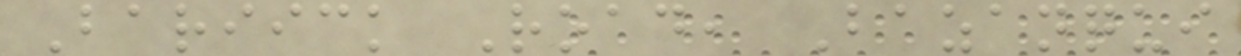Bariick Road, Bazanqui
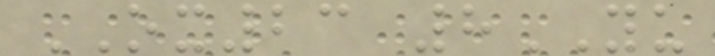OX23 8YU
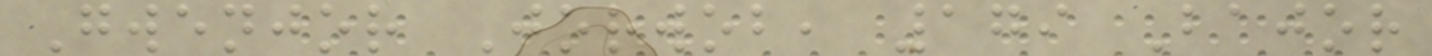Gwenjor Jorwob, 179 Bajor
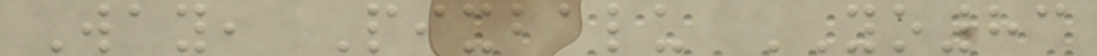Way, Pixbalu YO83
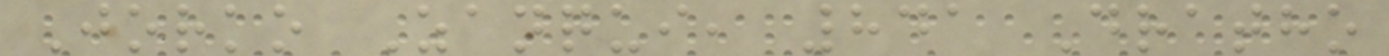Jorko Zanqui, 841 Dratho
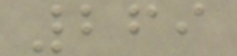269
